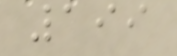199
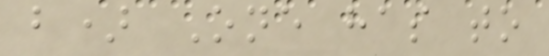b) One has to
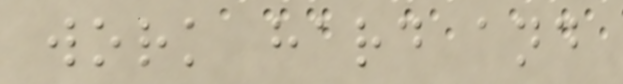work hard and
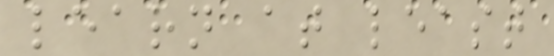learn at least
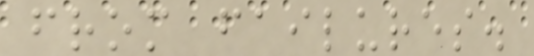from failures.
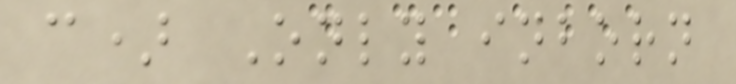c) Only inborn
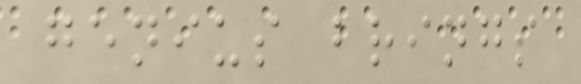genius brings
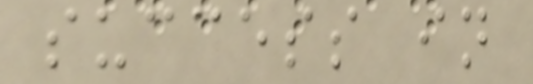success in
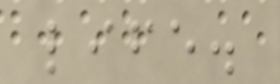life.
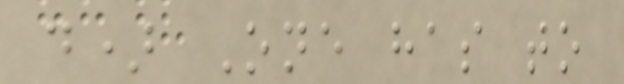d) One has to
